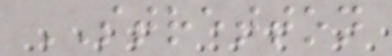STRETTON
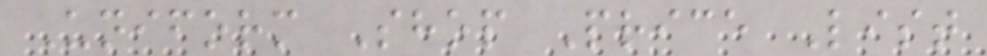Uniform Shop Price List
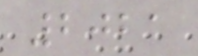2021
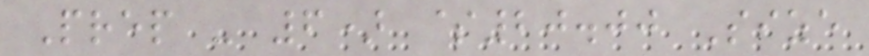Prep - 6) $20.00 Size
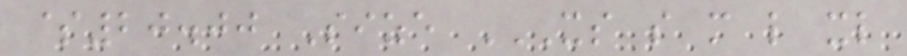$20.00 Size XS S M L XL
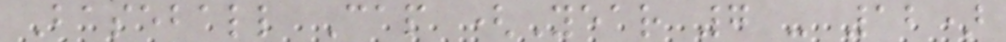Baseball Cap (Year 7 - 12)
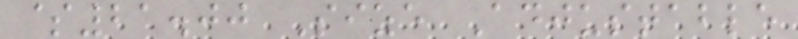$21.00 Size Adjustable
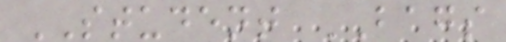STUDENT BAGS
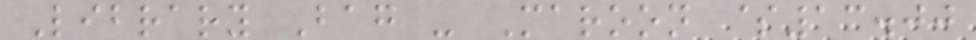Library Bag - Maroon $13.00
